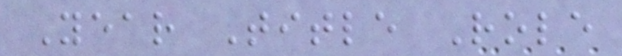Year Title Role
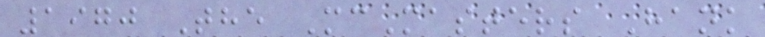1970 The McMasters Hank
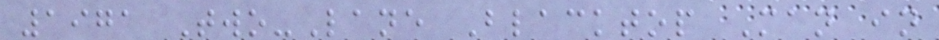1971 Two-Lane Blacktop Man in
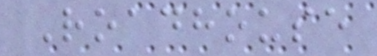Roadhouse
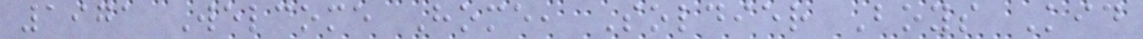1971 Welcome Home, Soldier Boys Kid
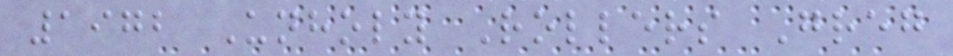1972 Unholy Rollers Greg
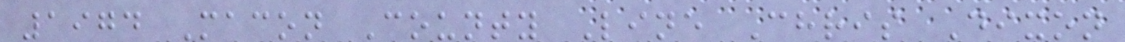1974 Macon County Line Chris Dixon
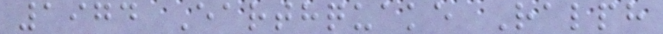1974 Earthquake Ralph
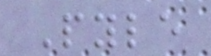Pyle
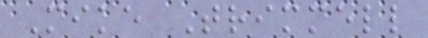Mike Trimmell
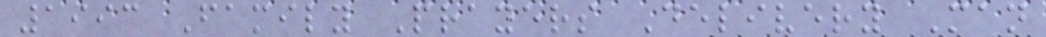1993 Family Prayers Delivery Man
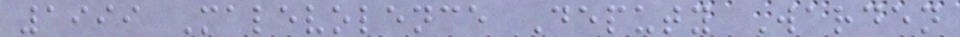1999 Malevolence Deputy Warden
